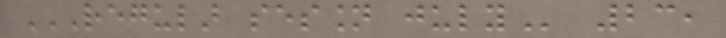REGULAR SESSION JULY 23,
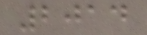2014
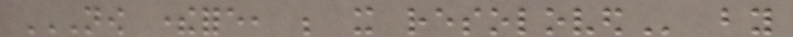NOW THEREFORE, BE IT RESOLOVED by
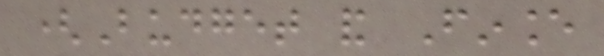(Budget and Finance
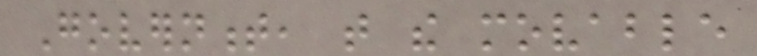Government, that the movable
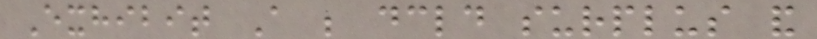Exhibit A be declared surplus and
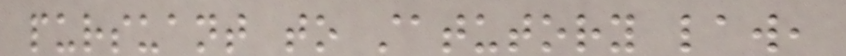pursuant to statutory law,
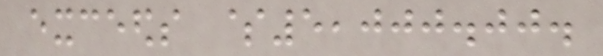exceeds $5,000.00.
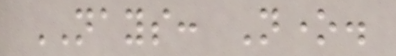NAYS: None.
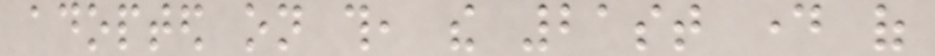adopted on this, the 21st day of
